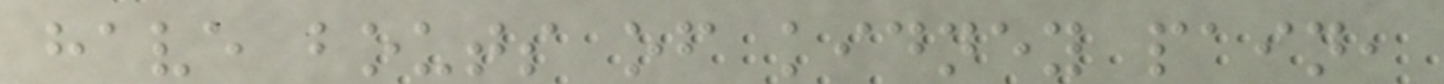have bouts of kidney pain,
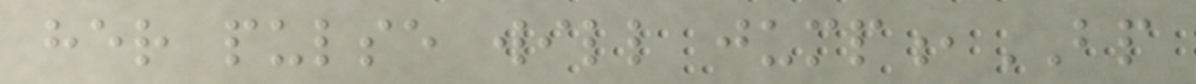her pulse will jump,BP
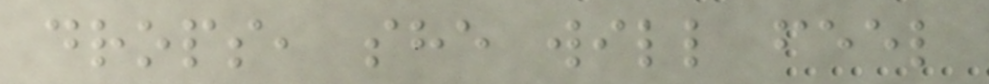drops, she will feel
